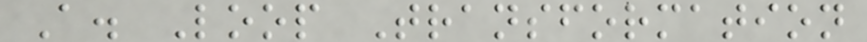A. Loop Transformation
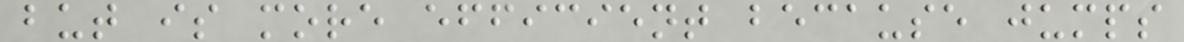but is more efficient because jumps
